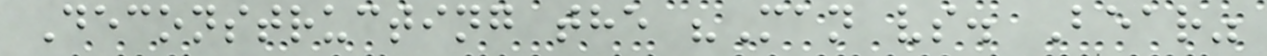Deconstructing the "Man vs. Bear"
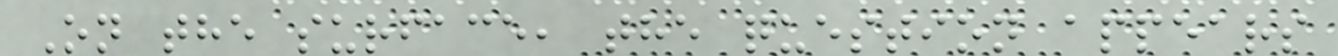On the surface, the question appears
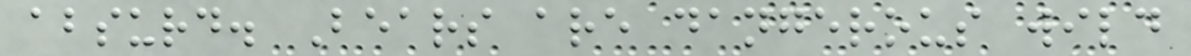absurd. Bears are dangerous wild
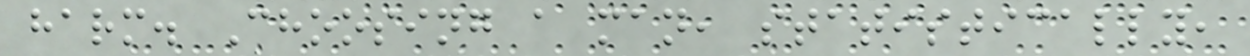harm. Choosing a man, statistically,
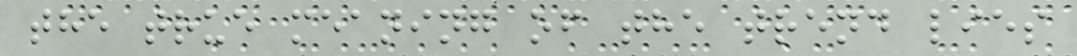the true meaning of the trend lies
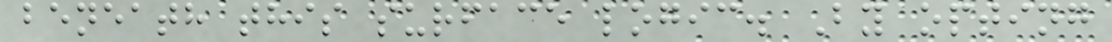beneath this surface logic. By opting
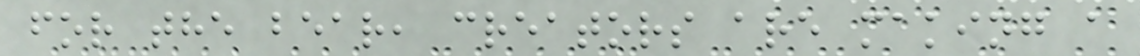for the bear, creators are making a
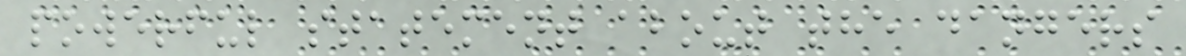powerful statement about the dangers
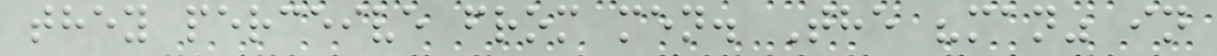they perceive from men. The "man" in
